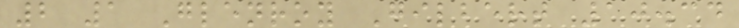2 1 Glenroy Gilbert 10.34
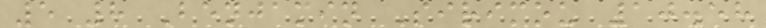5 8 Benjamin Sirimou 10.58
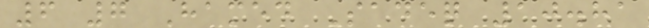6 7 Hamed Sadeq 10.81
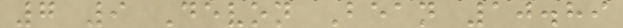7 9 Devon Bean 10.89
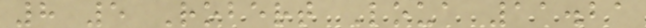8 5 Robert Loua 11.21
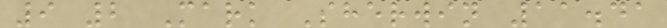9 2 Mark Sherwin 11.41
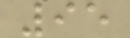95
